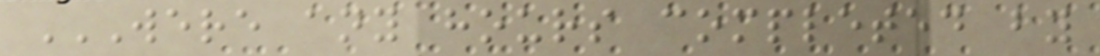WERE ANY HOURS COMPLETED BY
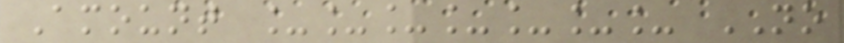Amount _______ NO
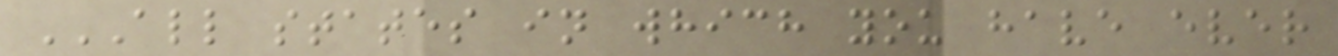ALL STATES IN WHICH YOU HAVE EVER
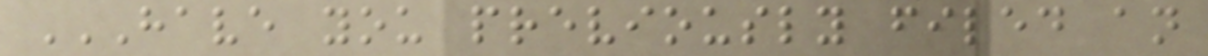HAVE YOU PREVIOUSLY FILED AN
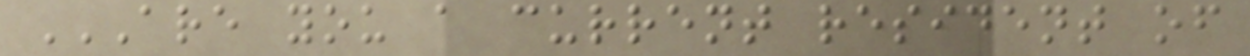ARE YOU A CURRENT RESIDENT OF
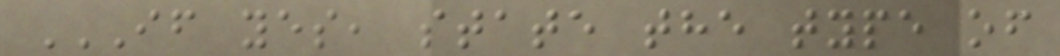IF YES, STATE THE TYPE OF
